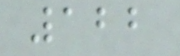122
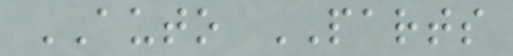AUTO PARTS
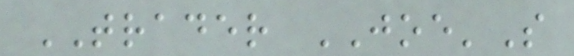TRADER JOE'S
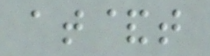at&t
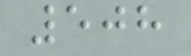508
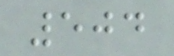504
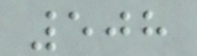508
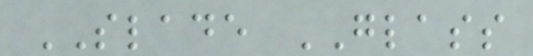SLADE GLASS
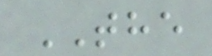THE
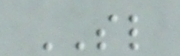SL
